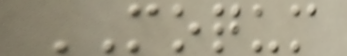MOQUM
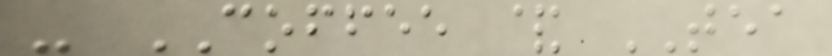- COFFEE & TEA
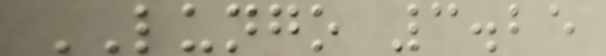LUNGO 3.25
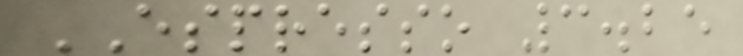ESPRESSO 3.25
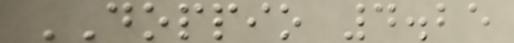DOPPIO 4.25
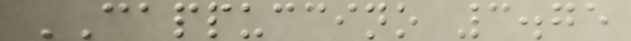CAPPUCCINO 3.75
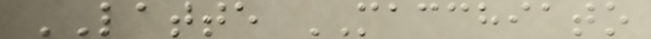LATTE MACCHIATO
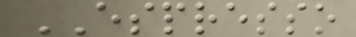ESPRESSO
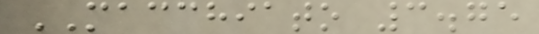MACCHIATO 3.75
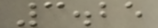3.25
